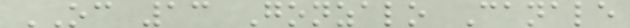OC 13 Gonzalo Canale
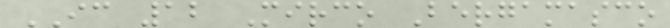IC 12 Mirco Bergamasco
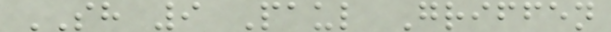SH 9 Paul Griffen
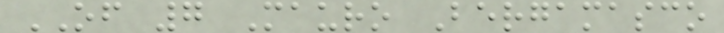OF 7 Mauro Bergamasco
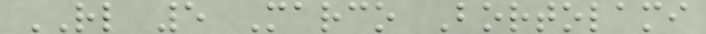RL 5 Marco Bortolami
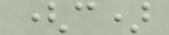(c)
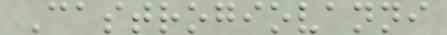Castrogiovanni
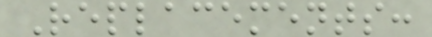Replacements:
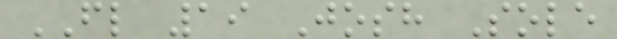FL 19 Josh Sole
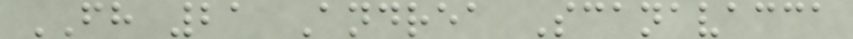FH 21 Andrea Scanavacca
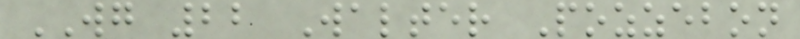WG 22 Walter Pozzebon
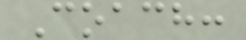Coach:
